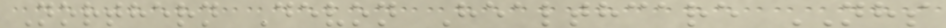Northern Devon Healthcare NHS
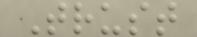Trust
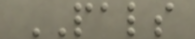PALS
